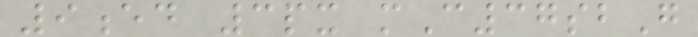9ed 3px mC37sbG
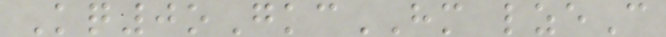Kq0oGkcHM lzeC
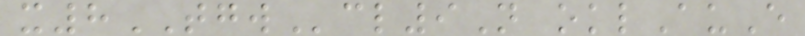x8TGWcl9N oklAuE
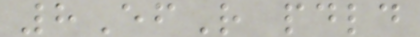8EfR pdld
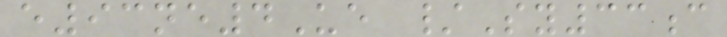e93ne4Ue /Sy33c
